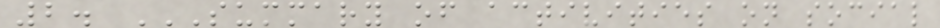2. SUMMARY OF ACTIVITIES ON SOCIAL
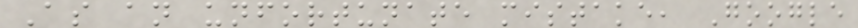As an unfortunate mistake, Google
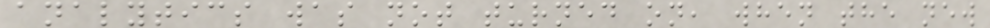analytics was not turned on, when the new
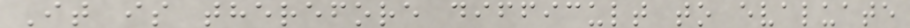It is therefore difficult to evaluate
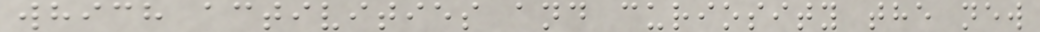which activities and curiosity the new
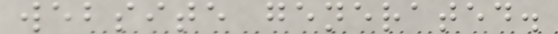website generated.
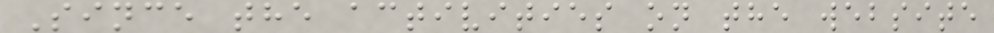Since the activities on the website
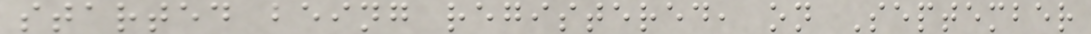started being registered, on September
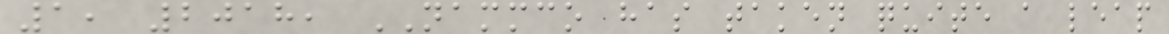1, 2018, NAMMCO has taken quite a leap
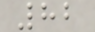82
